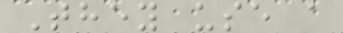They use a
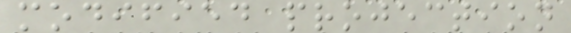modified projection
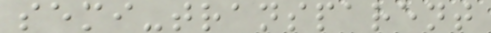semi-transparent
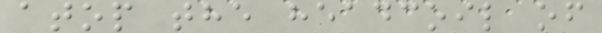atop the headcoil of
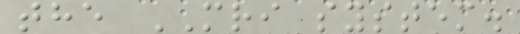the MRI system.
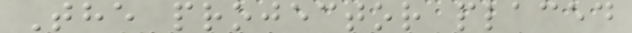The projector placed
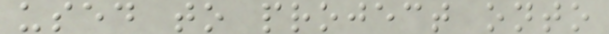used to project onto
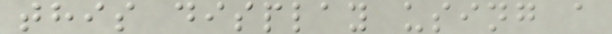this display using a
